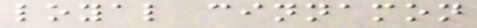loyal cinnamon
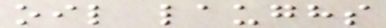oil laughs
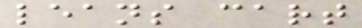leans cart
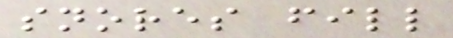snores fill
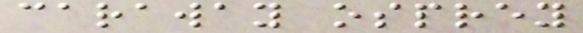caraway osprey
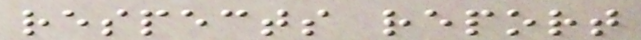respects report
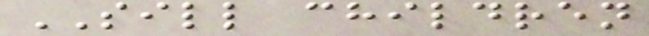SILL children
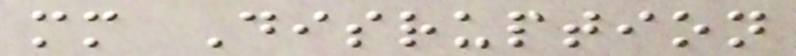mm Disruption
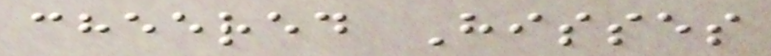cheered Hisses
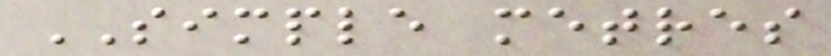SIMPLE metres
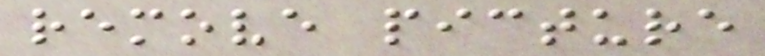remove picture
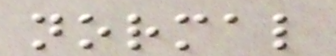normal
